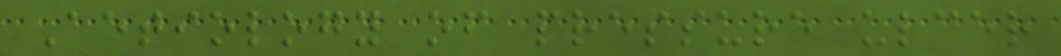Aetiology of pressure ulcer
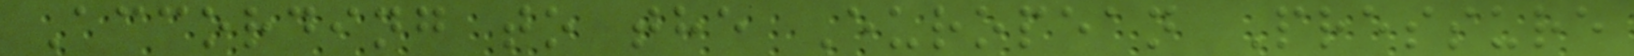According to the European Pressure
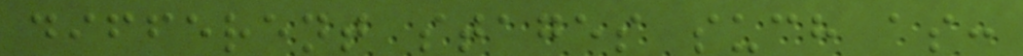different stages such as:
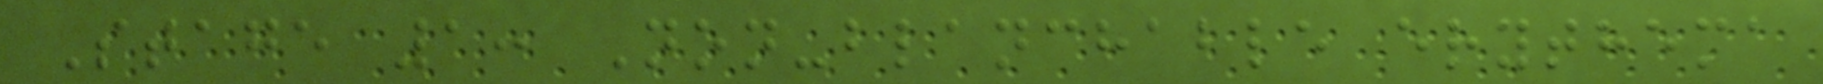Stage 1: Non-blanchable erythema
